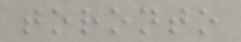toronto
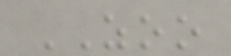ZOO
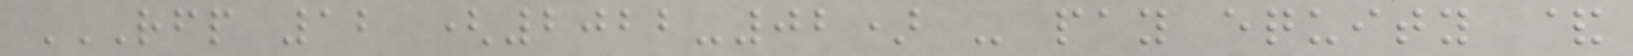RFP 12 (2022-02) - PAY EQUITY &
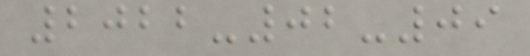2022-02-09
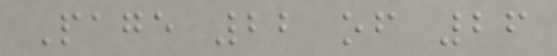Page 22 of 26
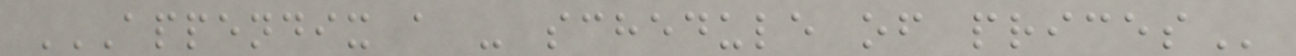APPENDIX A - SCHEDULE OF PRICES
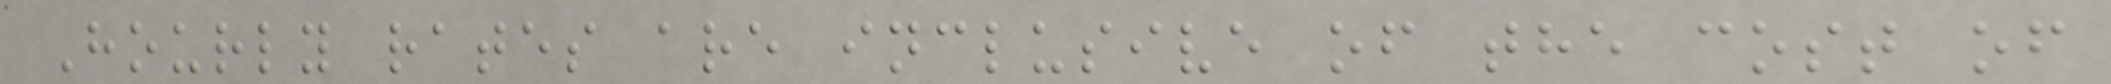Hourly rates are inclusive of the cost of
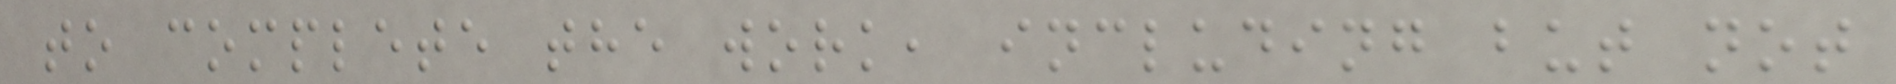to complete the work, including but not
